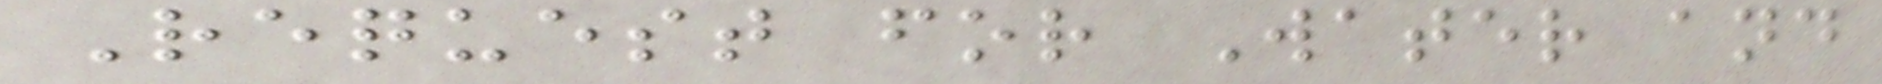Request for Water and
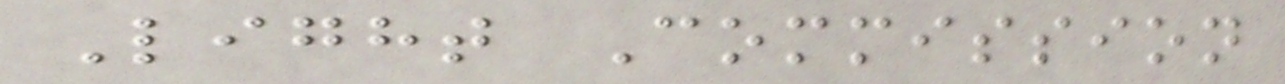Light Commission
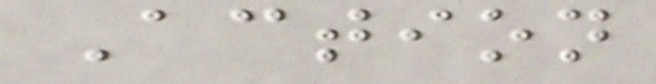Action
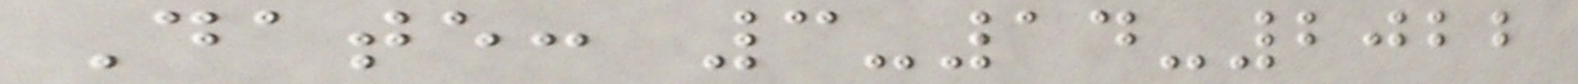Date: 3-14-2022
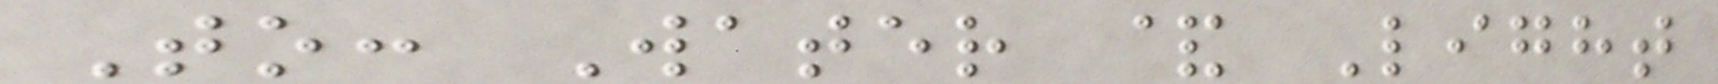To: Water & Light
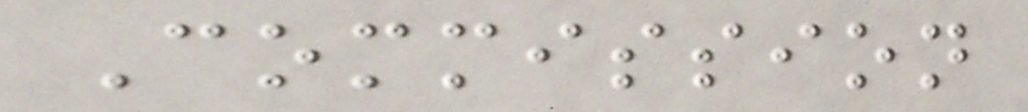Commission
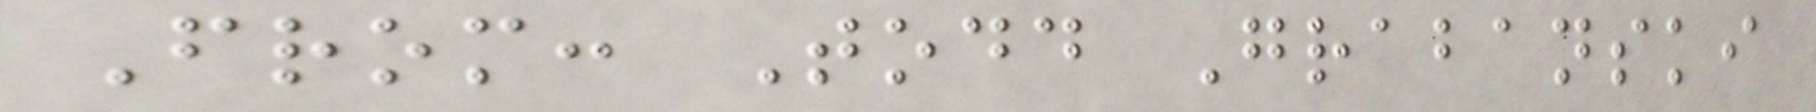From: Todd Grabanski
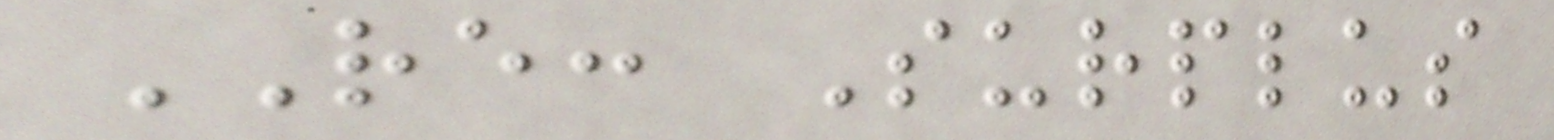RE: Surplus
